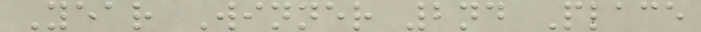Year Winner 2nd Place
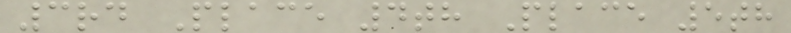3rd Place 4th Place 5th
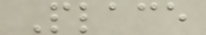Place
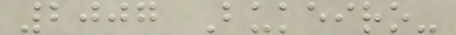2007 Bukeiro-
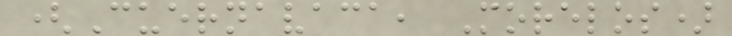(Cuernavaca, Morelos)
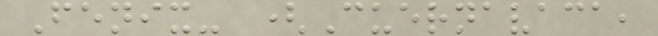Fenix- (Cuernavaca,
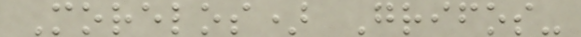Morelos) Grifos-
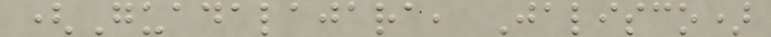(Guadalajara, Jalisco)
